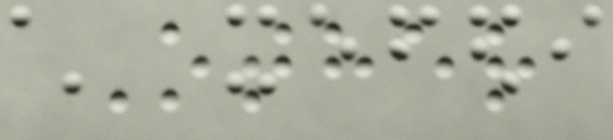Other
